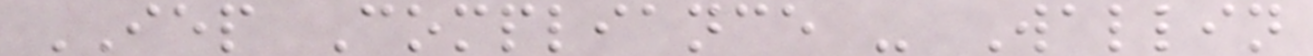IEP Compliance - Wallin
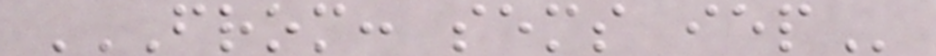FROM: SEMS IEP
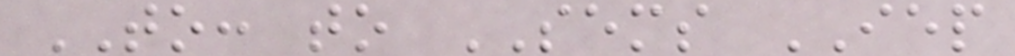TO: to SEMS IEP
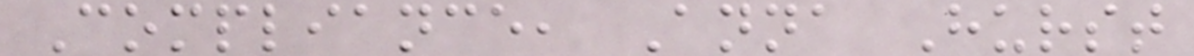Compliance, Anna Hurst
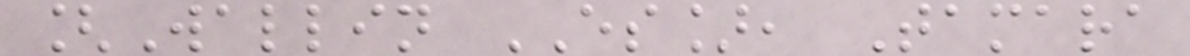[Wallin ES], Tamara
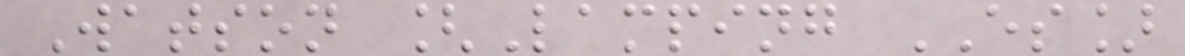Watson [Lamping ES]
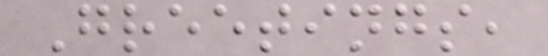Greetings,
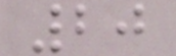20
